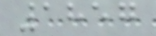1857
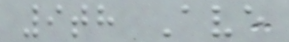9th Ave
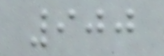900
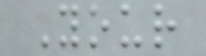Your
